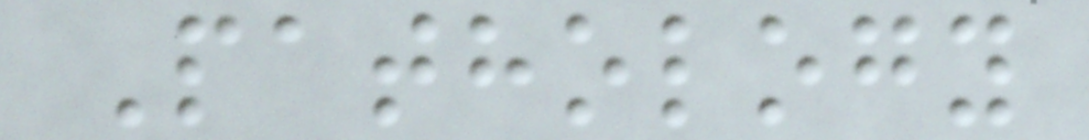Pathology
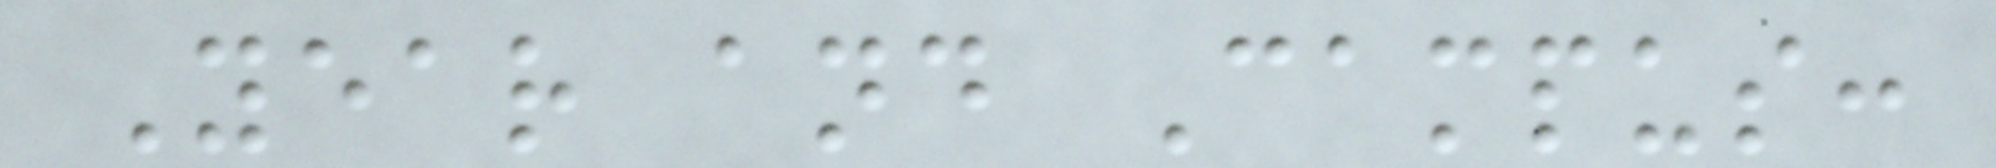Year and Campus:
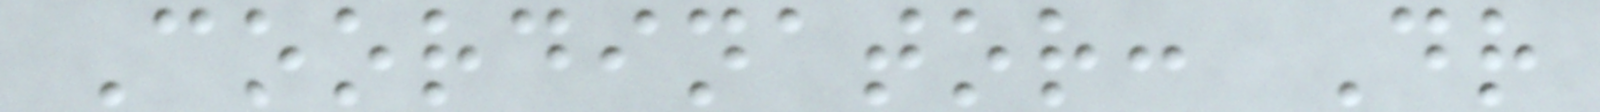Coordinator: Dr
